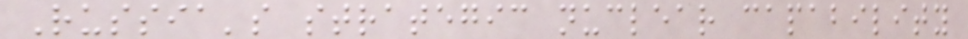Russia's strategic nuclear capability
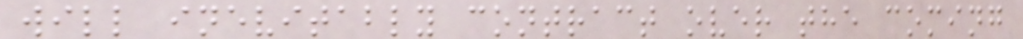will inevitably contract over the coming
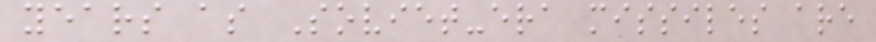years as Soviet-era missiles are
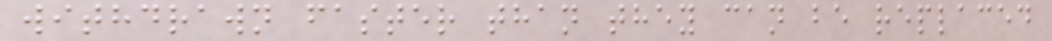withdrawn faster than they can be replaced
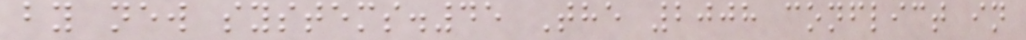by new systems.45 The 2008 conflict in
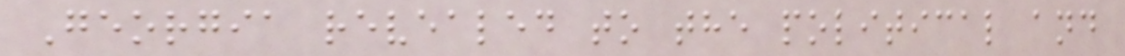Georgia revealed to the political and
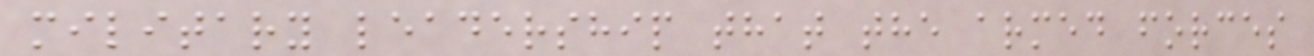military leadership that the armed forces
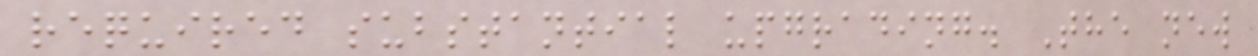required substantial upgrading. The new
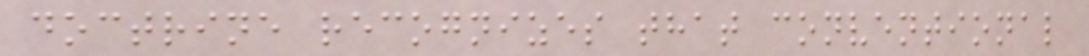doctrine recognizes that conventional
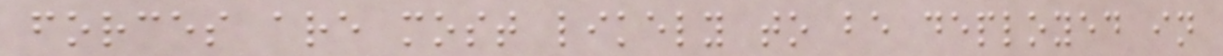forces are most likely to be deployed in
